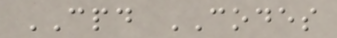CPD CODES
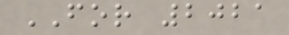FOR 2021
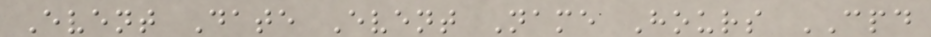Event Date Event Name Hours CPD
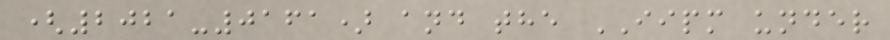(2021-0161) and the IIPM under
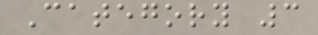Category 3
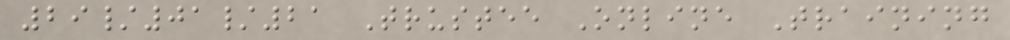29/01/21 Trustee Online Training
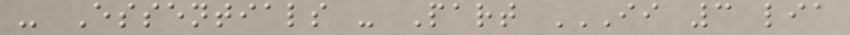- Essentials - Part II 3 LIA
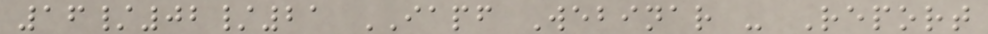16/02/21 IAPF Webinar - Report
